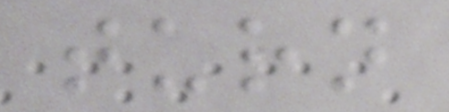turn
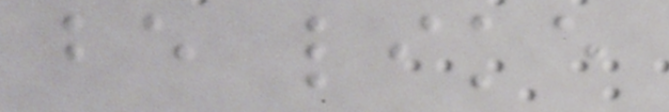be like
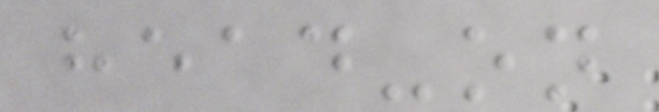head-on
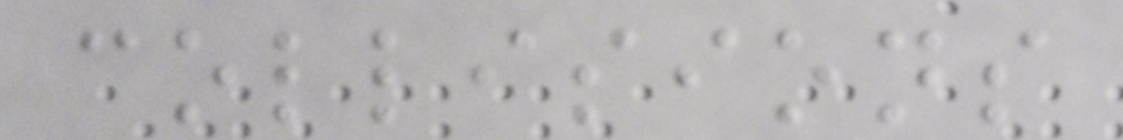collisions
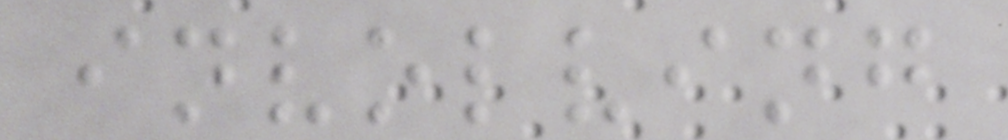involving
